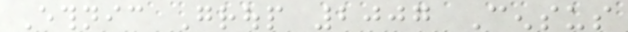Ethnic Group 2007 Census
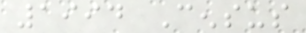1994 Census
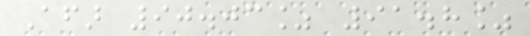Afar 90.03% 91.8%
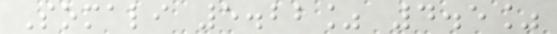Somali 5.22% 4.5%
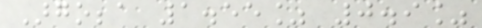Argobba 1.55% 0.9%
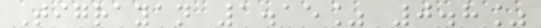Tigrayan 1.15% 0.8%
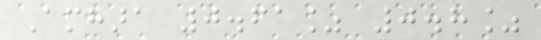Amhara 0.61% 0.8%
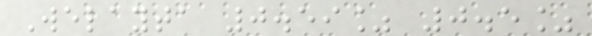Welayta 0.59% 0.5%
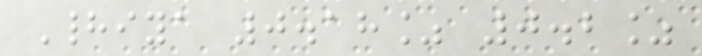Hadiya 0.18% 0.2%
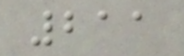211
